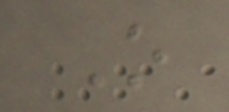O
